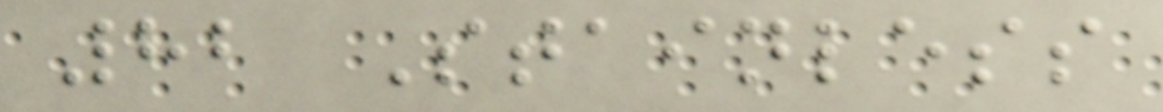82 Stainless
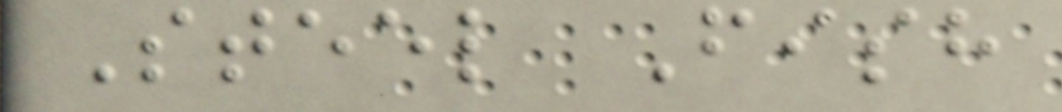Steel Fish
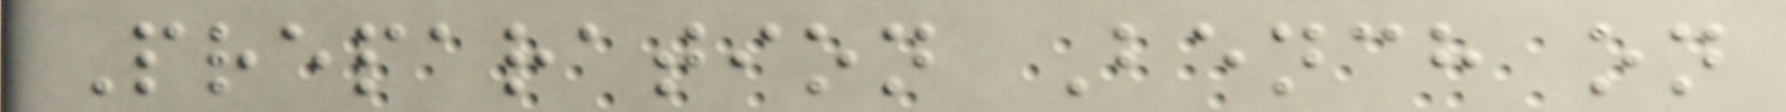Preparation Bench on
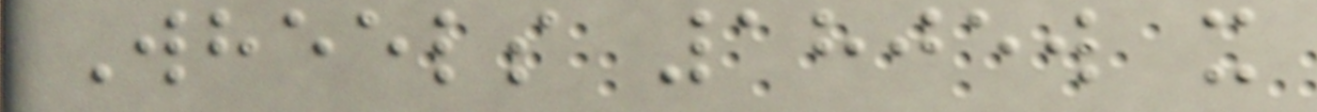Wheels 1805w x
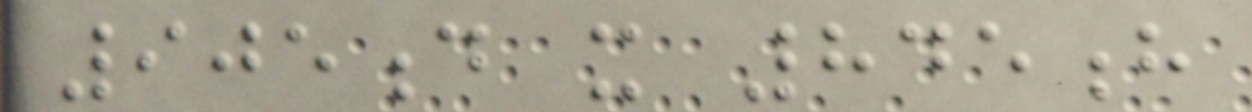905d x 845h
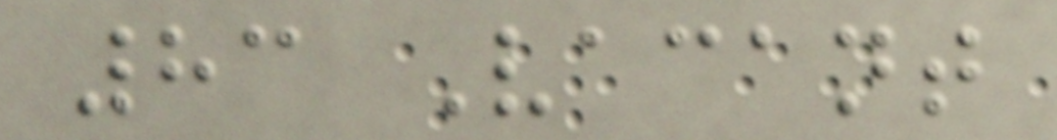83 Vacant
